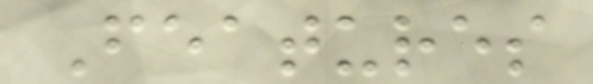Features
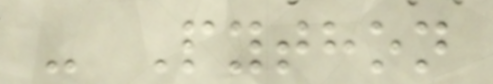- Python
